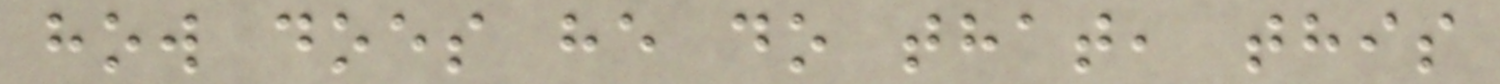how does he do that, this
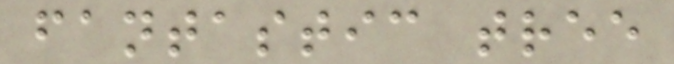fantastic tree
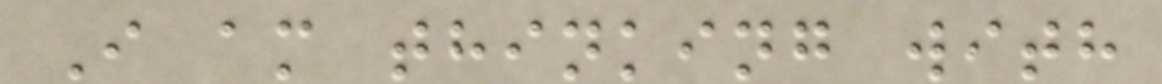I am thinking with
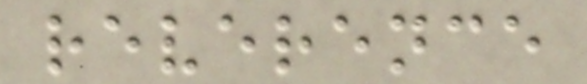reverence
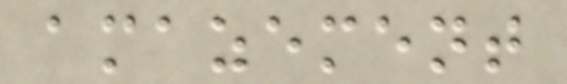amazement
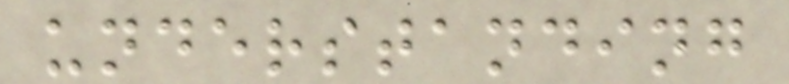understanding
